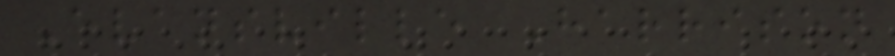Evansville Harrison
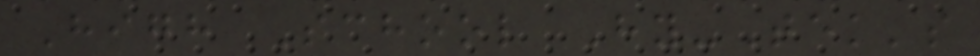High School Hy-Tek's
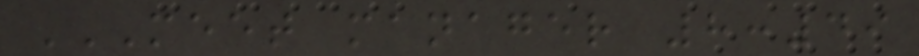MEET MANAGER 8:49
